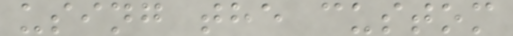using the custom
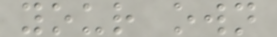your own
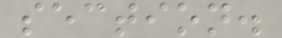section.
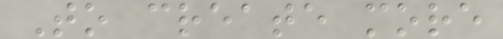To create more
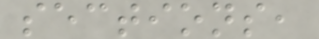sections,
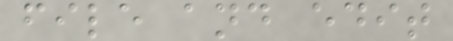file and edit
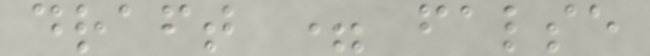draft = false
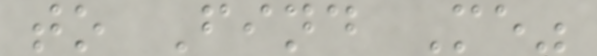to Find Me"
